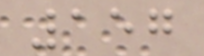157
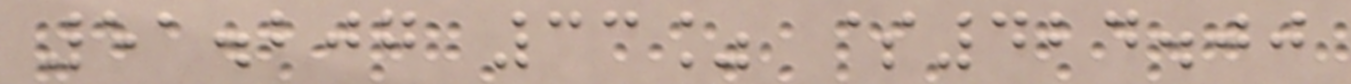51.207 33% $424.00
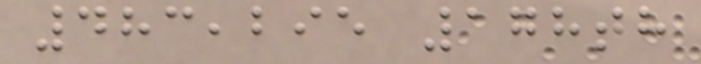483,295 178th
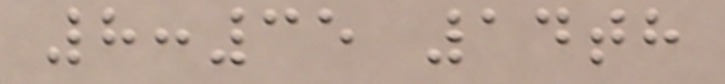8:35 14th
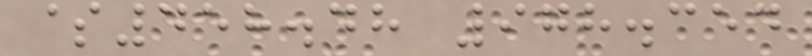$458.48 978.354
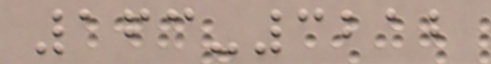163-3212
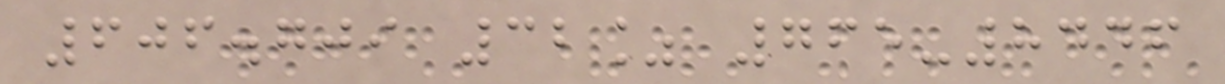606.709 32% 765-8446
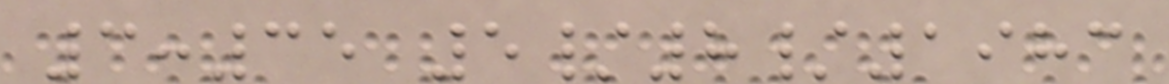3:35 5/8/1983
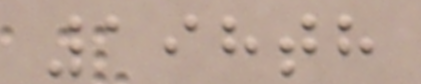198th
